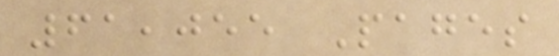61,055 Pages
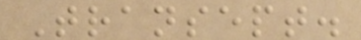Transept.
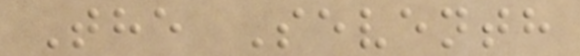The Seventh
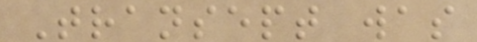Transept was
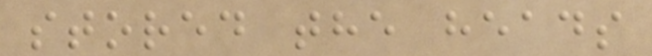stored the heads
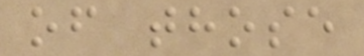of those
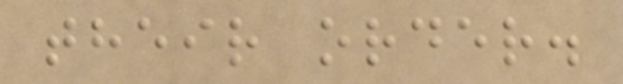their order.
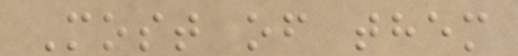Most of them
